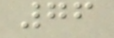76
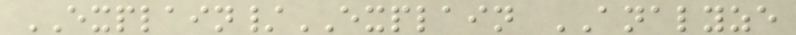EXPLAIN/EXPLAIN ANALYZE
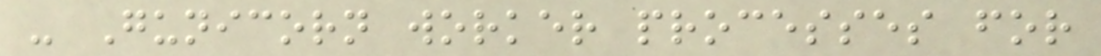- Gunicorn worker processes for
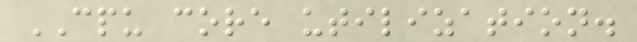CPU core utilization.
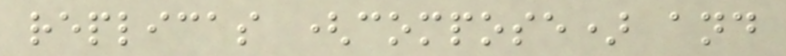replicas (compose) and
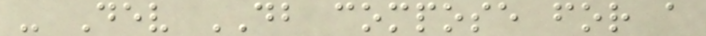- Dev DB compose for a
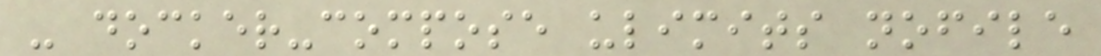- docker-compose ulimits nofile
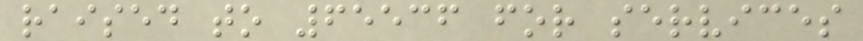raised to 65536 for services
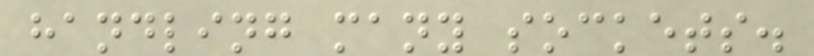handling many sockets.
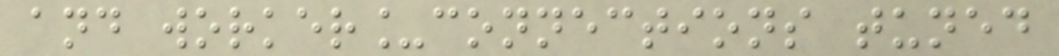and worker_connections tuned
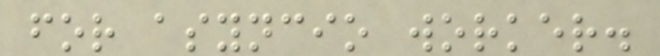for asyncio worker.
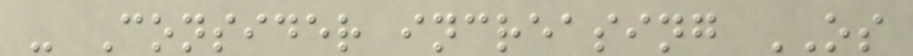- Consider increasing OS
